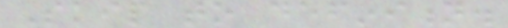Skip to definition.
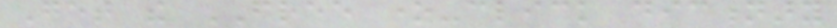Get the FREE one-click dictionary
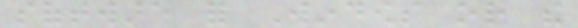software for Windows or the
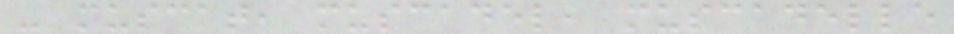- muscat, muscadel, muscadelle
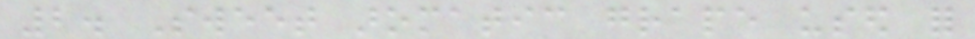2. Sweet aromatic grape used for
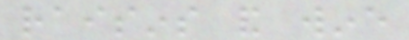raisins and wine
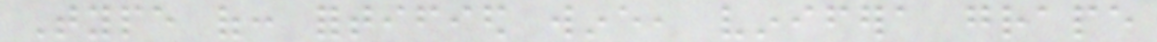Type of: fortified wine, vinifera grape
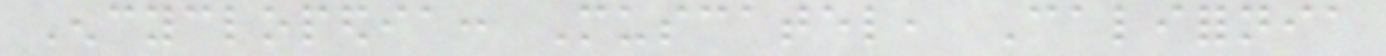Encyclopedia: Muscatel, California
